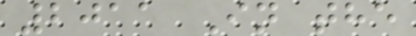2011 In the
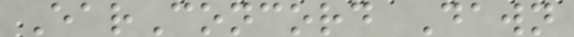EarConcord Dawn
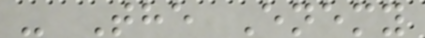- The Enemy
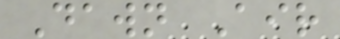Dawn Air
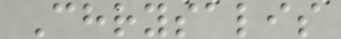Chrysalis
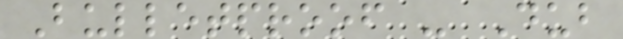Bulletproof - Dub
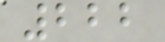222
